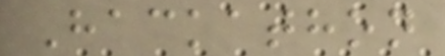Hackathon
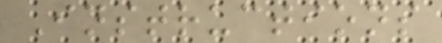Instructions
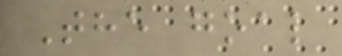The goal
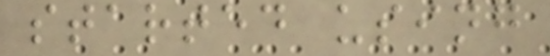started using
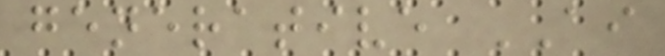generative AI
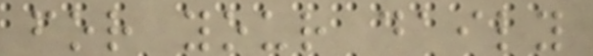for your daily
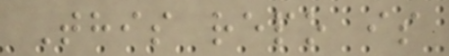This repo is
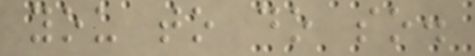you to do so.
